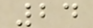24
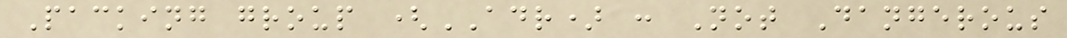Packing group (ADR) : Not Dangerous
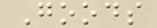Goods
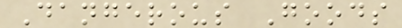Dangerous Goods
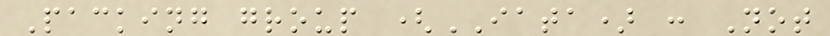Packing group (IATA) : Not
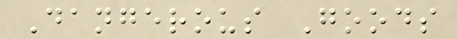Dangerous Goods
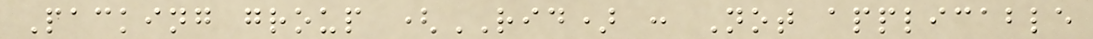Packing group (RID) : Not applicable
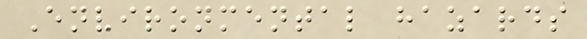Environmental hazards
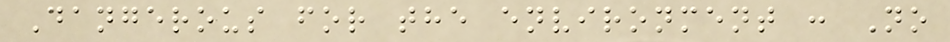Dangerous for the environment : No
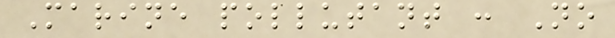Marine pollutant : No
